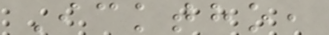Icktho,
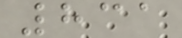831
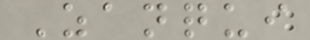Zanqui
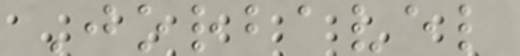Jorbavel
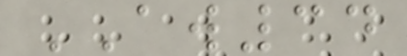AW34
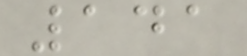141
